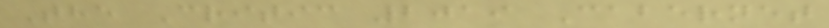The Critic 2019 Cabernet
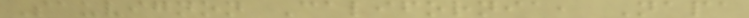Sauvignon California, Napa
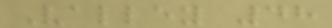Valley 48
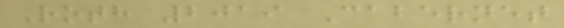Roth 2019 Cabernet
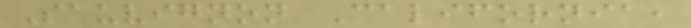Sauvignon California,
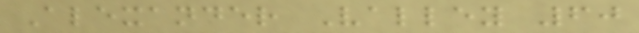Alexander Valley 60
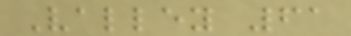Valley 61
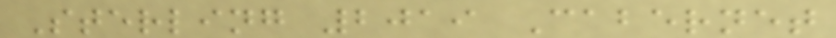Sterling 2019 Cabernet
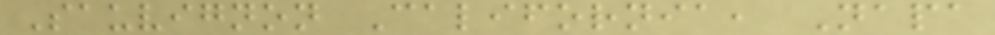Sauvignon California, Napa
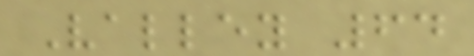Valley 64
